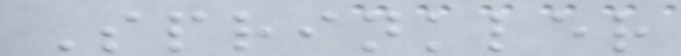Sprinkler
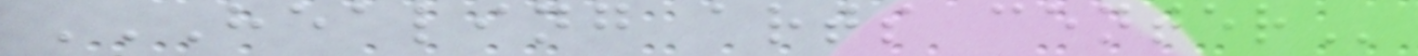HEALING ARTS CENTER
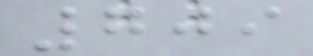709
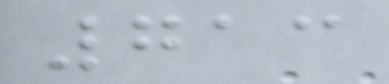713
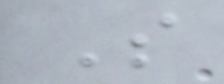S
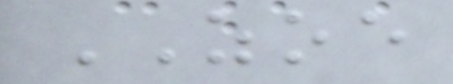ZOE
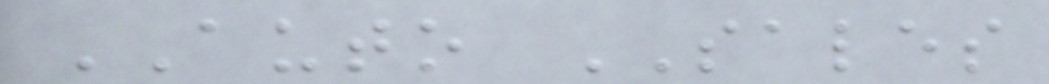AUTO SALES
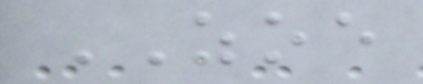ZOE
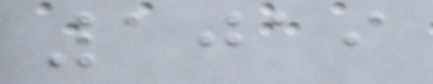1019
